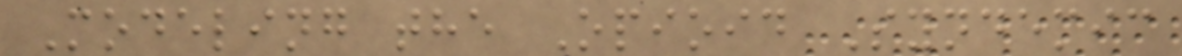Modeling the Opioid Syndemic
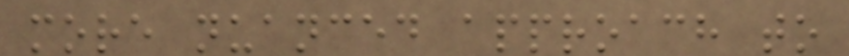more nuanced approach to
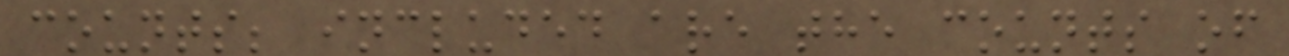counts; included are the counts of
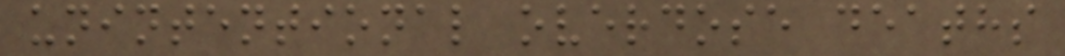unintentional overdose deaths
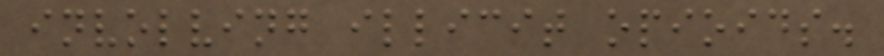involving illicit opioids.
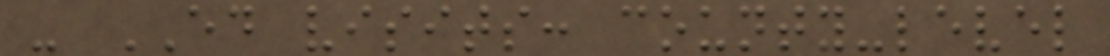- ED visits: county-level
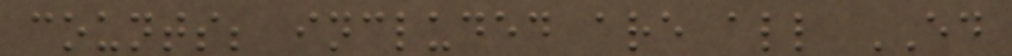counts; included are all ED
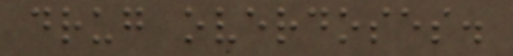drug overdoses.
